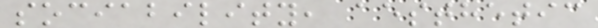sociability, aesthetic
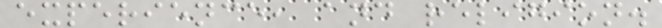experience, and religion.
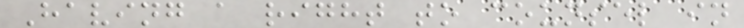Having a right to counsel in
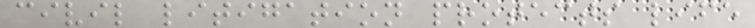civil litigation protects life
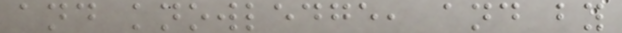and knowledge, and by
